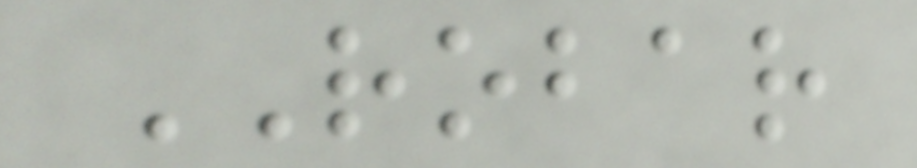ROBAR
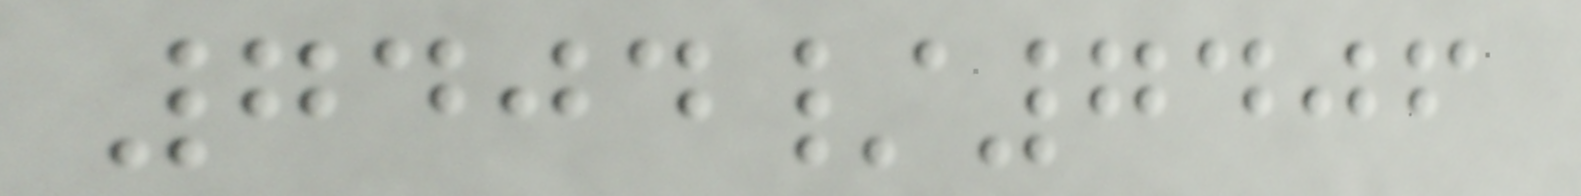7404/7406
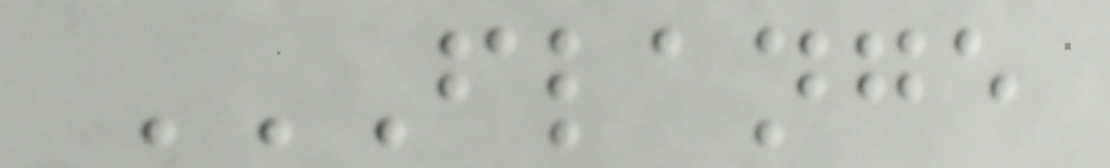FLANGE
